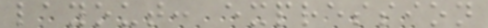layout: expression
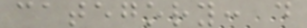category: d
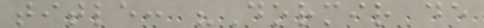title: "Dormir de
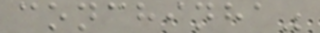conchinha"
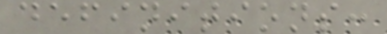definitions:
